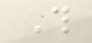This
